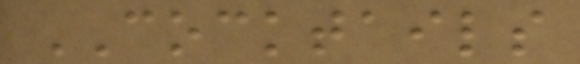COCKTAILS
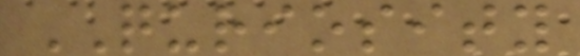QURIOSITY
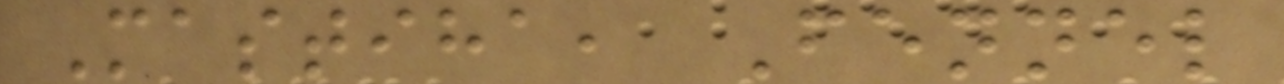Mastiha, Fennel
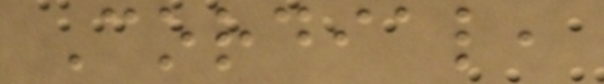Cordial,
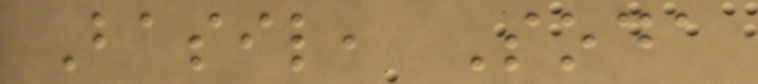Basil, Soda
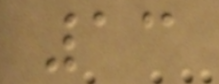13
